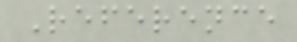Reference
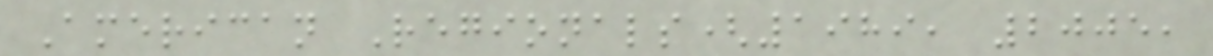American Regionals(1989, 2005,
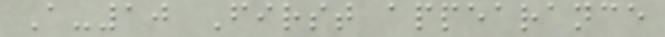A-10 First appearance
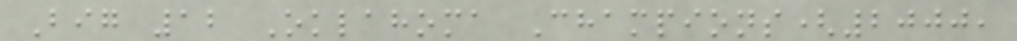Big 12 Oklahoma Champions(2000,
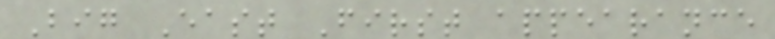Big East First appearance
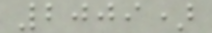2009)
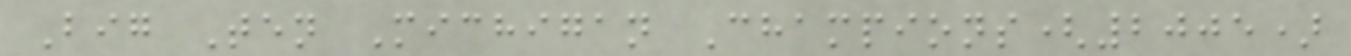Big Ten Michigan Champions(2005)
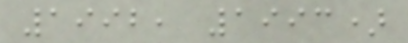1992, 1993)
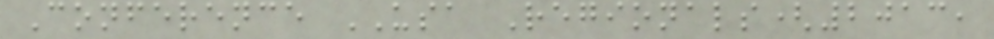Conference USA Regionals(2013,
